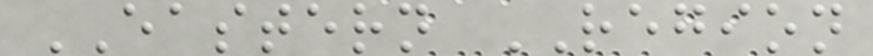EASTERN REGION
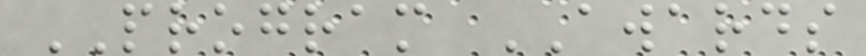PROGRAM AWARDS
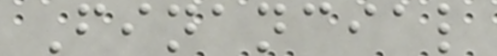Financial
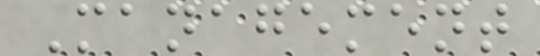Management
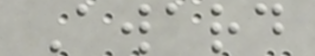Award
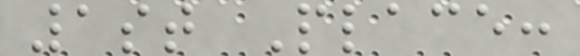1st Place:
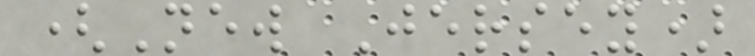(New Jersey)
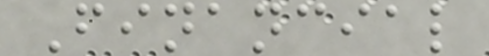Financial
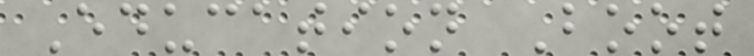Education Boot
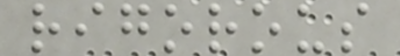rigorous
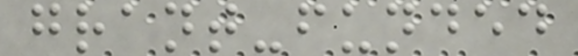grant-funded
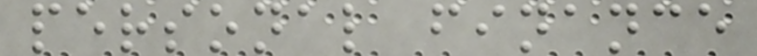personal finance
